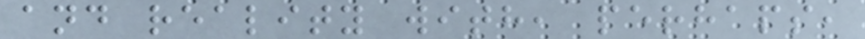and reality with, perhaps,
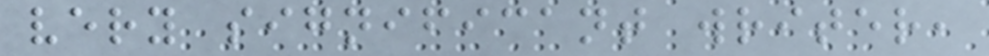very significant writer,
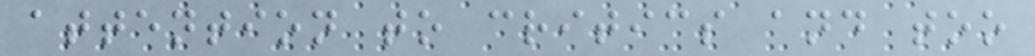attention to critics and too
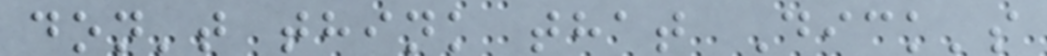don't think that Dick's
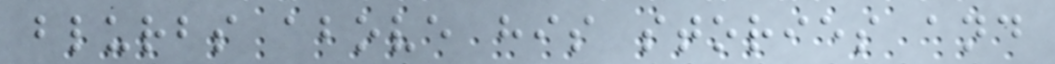blurbs above his stories and
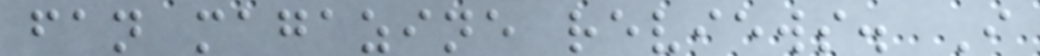fan magazine reviews. I
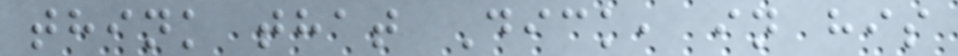think that Dick, in his
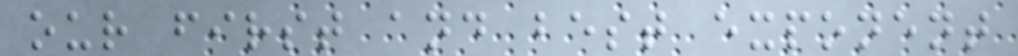our first and best exponent
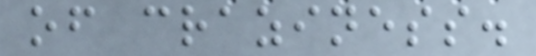of craziness.
